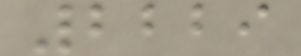2229
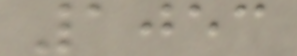1053
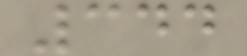344
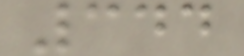344
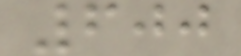600
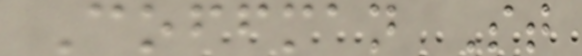Coffman St
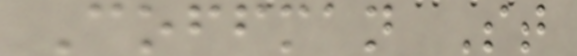Coffman St
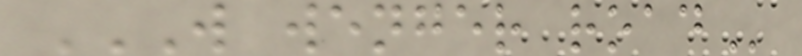W WENGER ROAD
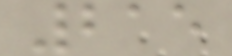215
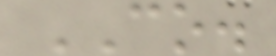CO.
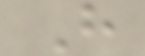H
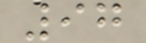97
